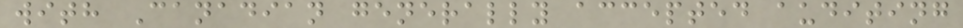with Canadian generally accepted auditing
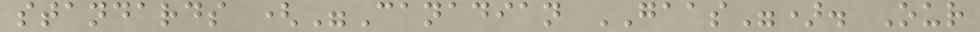standards ("Canadian GAAS"). Our
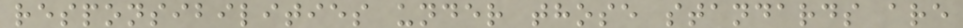responsibilities under those standards are
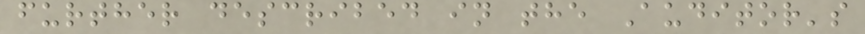further described in the Auditor's
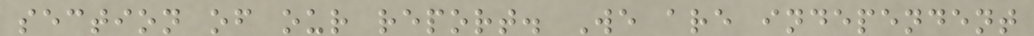section of our report. We are independent
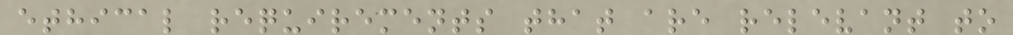ethical requirements that are relevant to
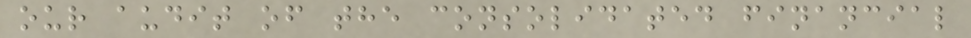our audit of the consolidated financial
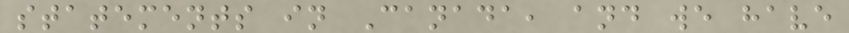statements in Canada, and we have
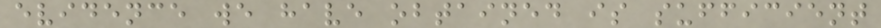evidence we have obtained is sufficient
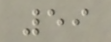59
